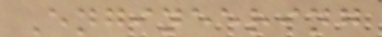Engineering
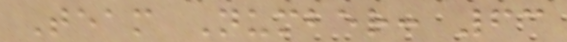Team Number: 63
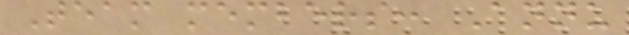Team members: Annu
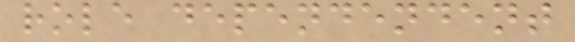role dependendent
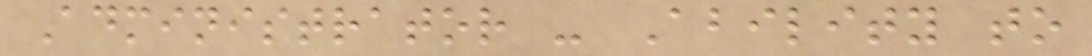Administrator - Ability to
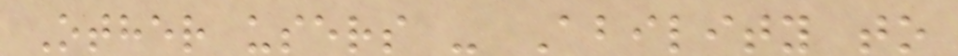Other users - Ability to
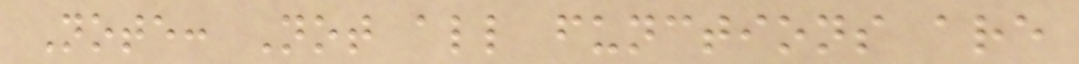Note: Not all functions are
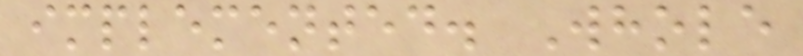implemented. Whole
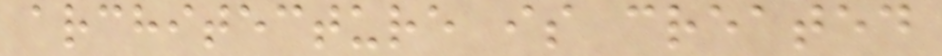architecture is created
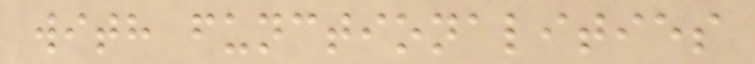with functionalities
